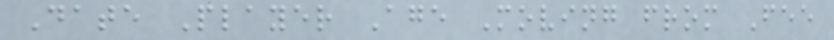Date Player Age Moving from Fee
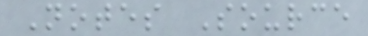Notes Source
